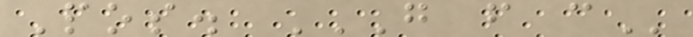Pos. G F C
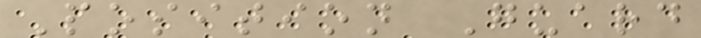Position Guard
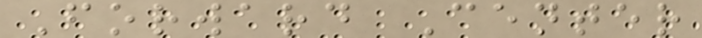Forward Center
